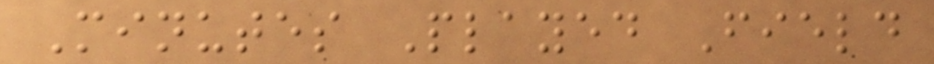Minutes Played Field
